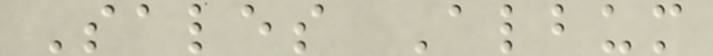Sales Album
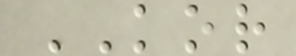KOR
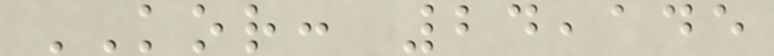KOR: 24,145
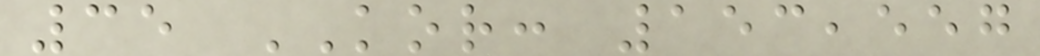35 KOR: 153,557
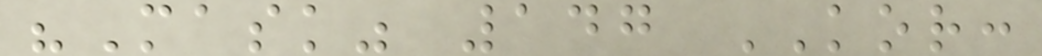"Mask" 147 KOR:
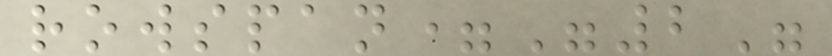rowspan="2"
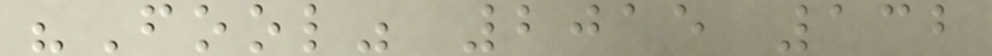"Fool" 2015 132
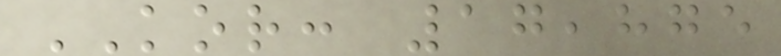KOR: 17,875
